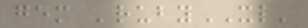gem 'rubyXL'
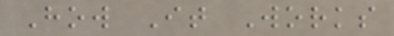How It Works
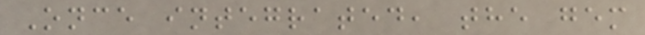Once integrated, the gem
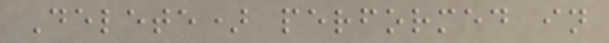Delete) performed in
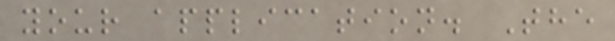your application. The
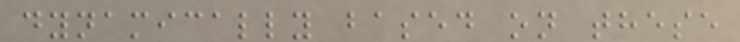dynamically based on these
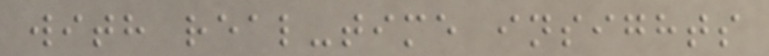with real-time insights
